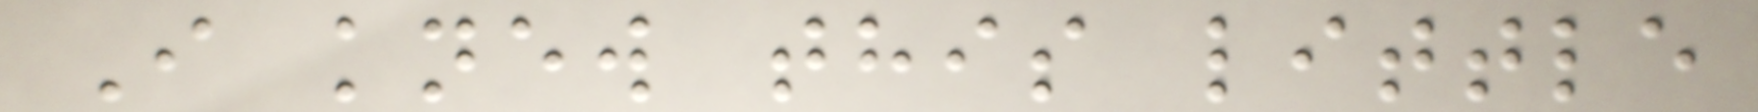I knew this little
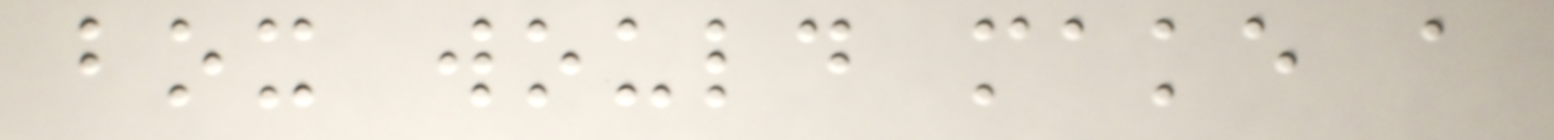box would make a
